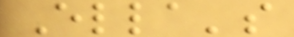Ella's
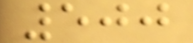500
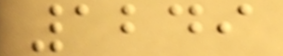1249
